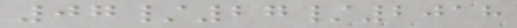07/27/2018
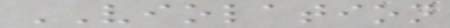VIOLATION
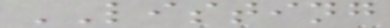LISTING
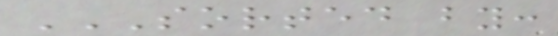SORTED BY:
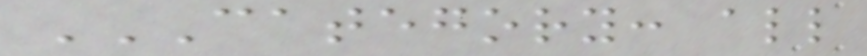CATEGORY: ALL
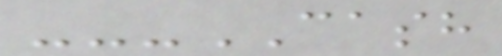---CASH
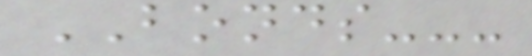BONDS---
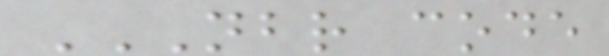NBR CODE
